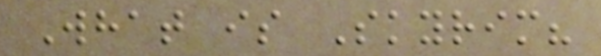What is Skyrim?
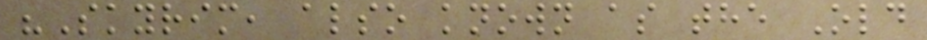"Skyrim, also known as the Old
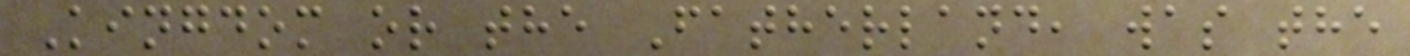Kingdom or the Fatherland, was the
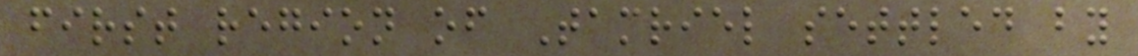first region of Tamriel settled by
